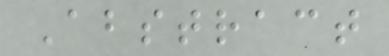Abstract
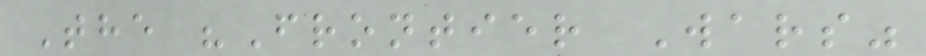The "Frontier Wars"
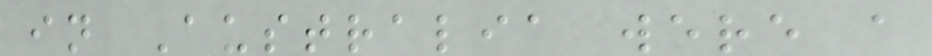in Australia were a
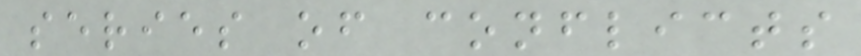series of conflicts
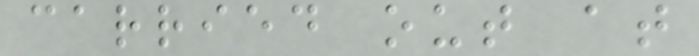carried out at
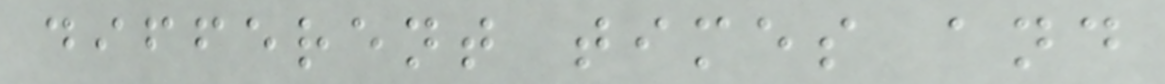different times and
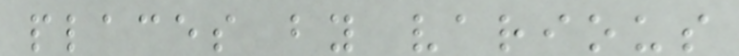places by various
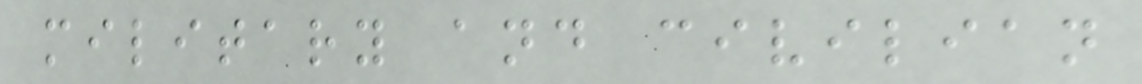military and civilian
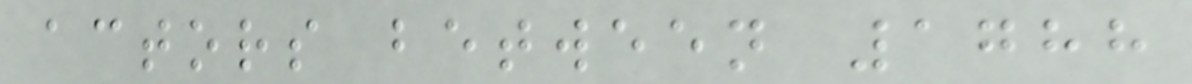actors between 1788
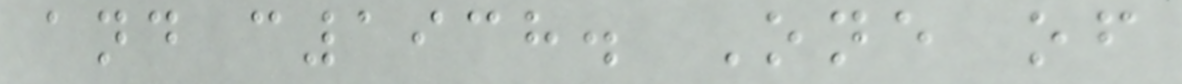and c1938. One of
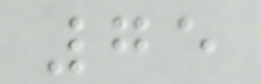75
